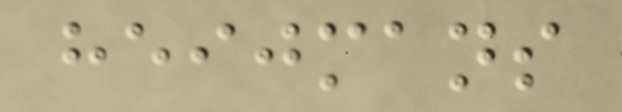heijmans
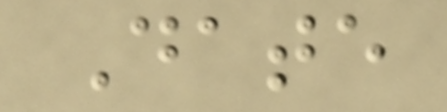Date
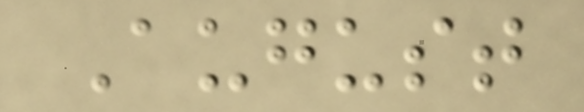August
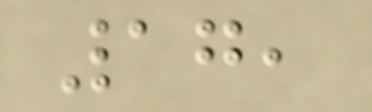17,
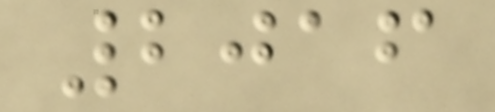2016
